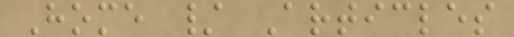Home / Articles
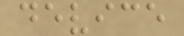device
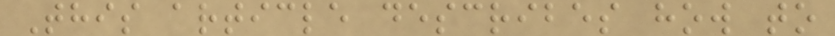This article describes how to
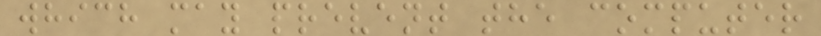which may prevent the computer
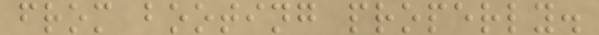from booting properly.
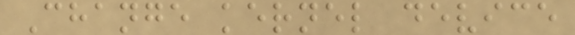Change kernel device
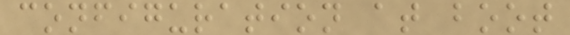configuration at boot
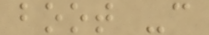boot -c
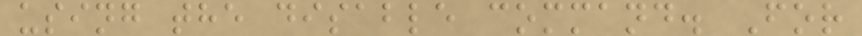using the disable command. For
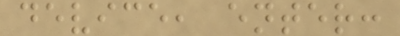device, enter:
